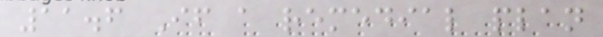11.6 If a remedial plan
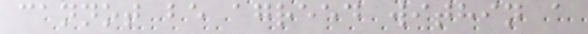cannot be agreed within a
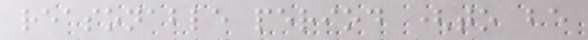reasonable period (to be
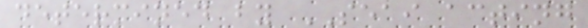determined by SEAI acting
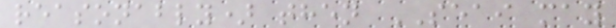reasonably) then SEAI may
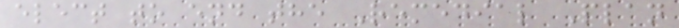elect to end the Remedial Plan
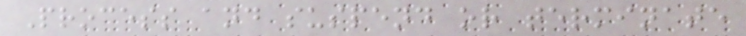Process and suspend or terminate
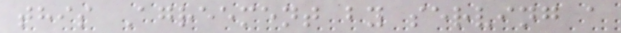this Agreement by serving a
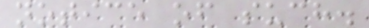notice of such.
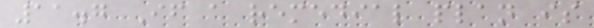11.7 If a remedial plan is
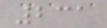231
